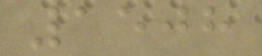1508
